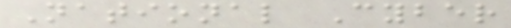National Cyber
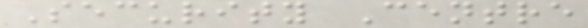Security Centre
